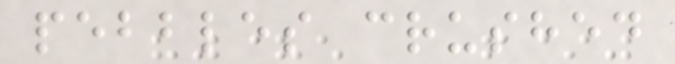pebbles crushed
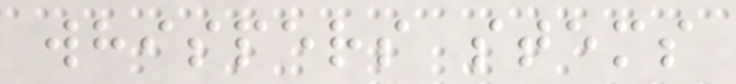whispers stems
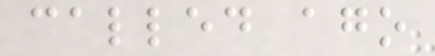called ago
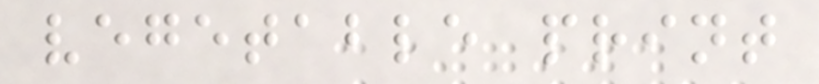vegetable print
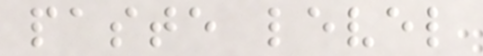paste level
